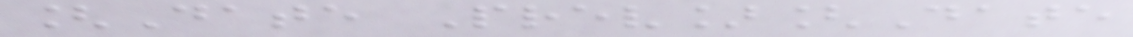[Date Prev][Date
